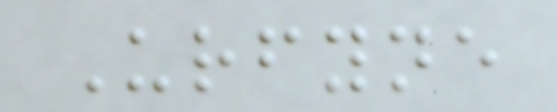Urfyne
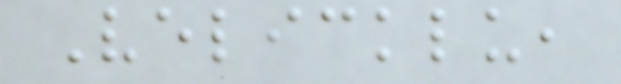Velicklu,
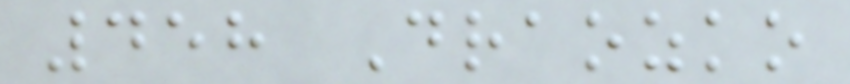458 Draozko
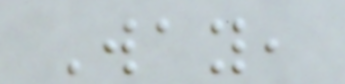Way,
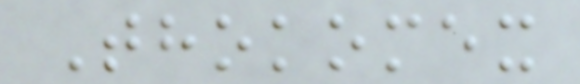Thokomex
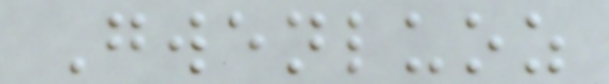Gwenluoz
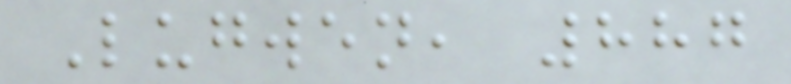Lugwen, 887
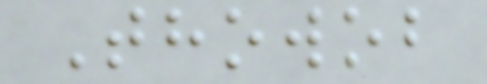Thowob
